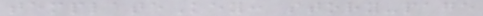templateKey: story-page
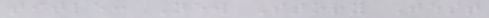title: New Story Test
